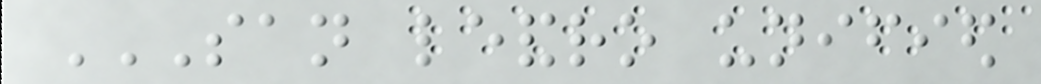SAN LEANDRO UNIFIED
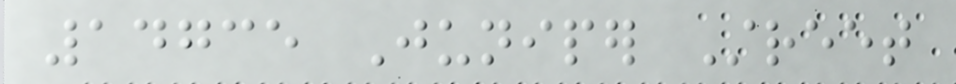14735 Juniper Street
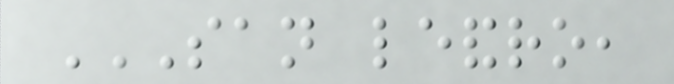SAN LEANDRO,
